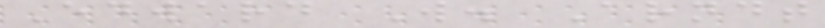Edward W. Arndt
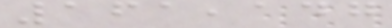161,147
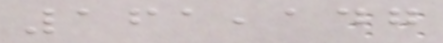161,147
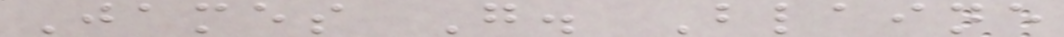James G. Blaine
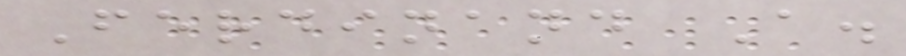Ferdinand A.
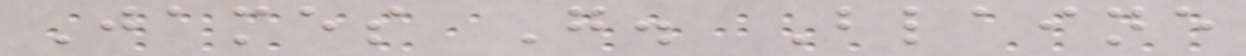James G. Blaine
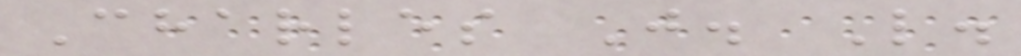Charles J. L.
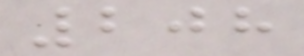208
